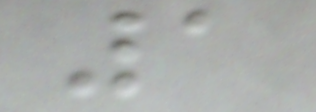1
